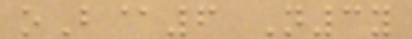oB@6 N3y
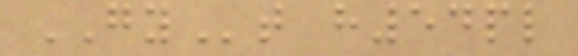GYt h54pl
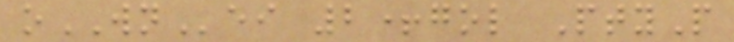oWNei 2+gol PtyP
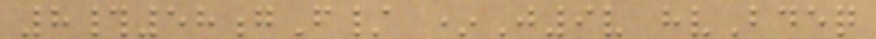8#58gF/ *J9v hvBdeq
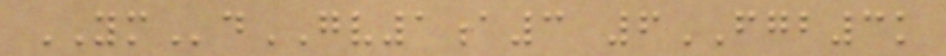YMdGV1a3 6FGB3k
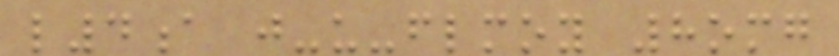l4a j-u-flmoy 8omg
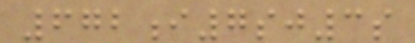672i7sj3s
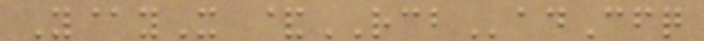Y@yX &RCBadCfq
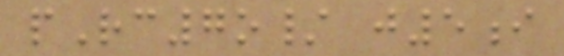pRc7o/ j5i
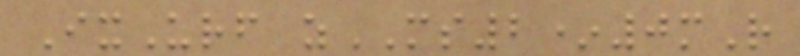IxUrf zMS2*0mR
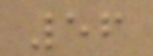56
